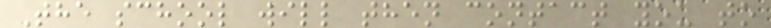The school will then contact you to
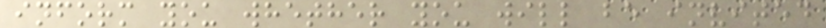inform you whether you will be invited
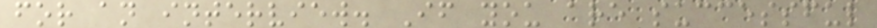for an interview. If you are successful
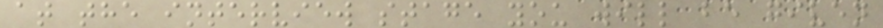at the interview stage you will be given
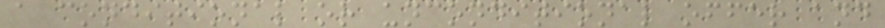a conditional or unconditional offer and
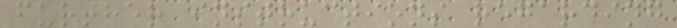further instructions regarding
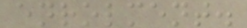enrolment.
